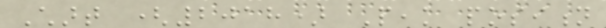Chart (2018) Peak position
